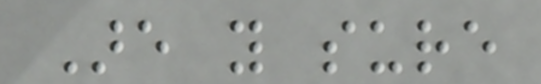Are you sure
